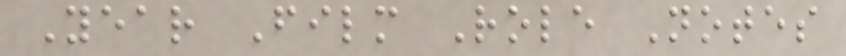Year Film Role Notes
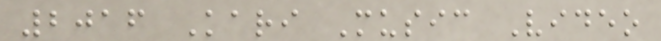2016 Kari Music Video
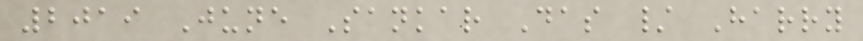2019 June Sankar Das / Harry
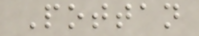Pottan
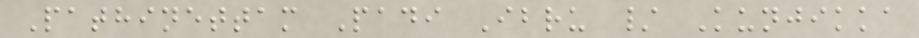Pathinettam Padi Ibru / Kunjikka
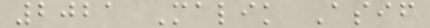2021 Malik Asif
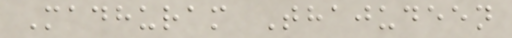Madhuram Thajudeen
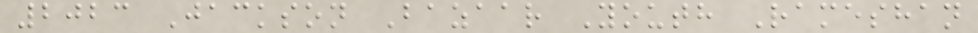2023 Jackson Bazaar Youth Rameshan
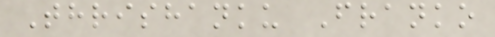Thrishanku Franko
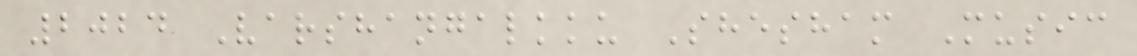2024 Varshangalkku Shesham Music
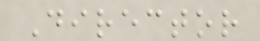Director
